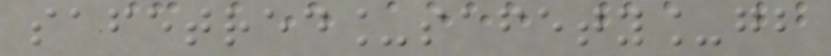safetred_safety_gb
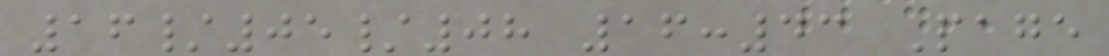16/05/08 16:43 Page
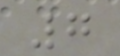7
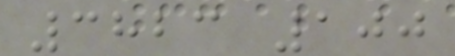3823 100
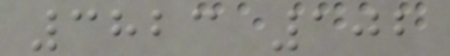3823 102
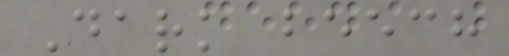Dark beech
